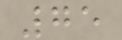75
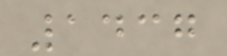1437
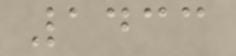1433
